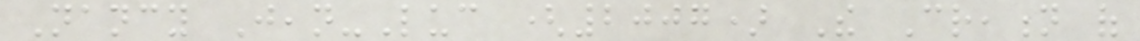Nancy Jean-Luc (2007) The Creation of
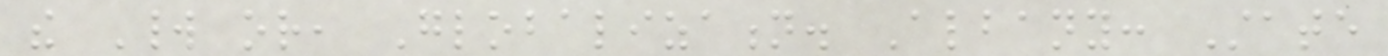the World or, Globalization. Albany: State
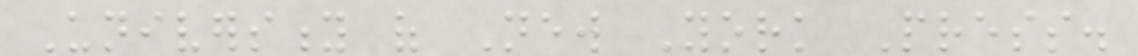University of New York Press.
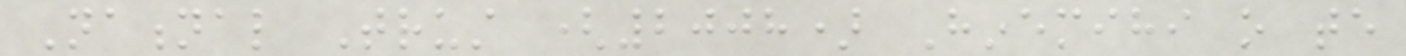National Trust (2008) Hinemihi o te
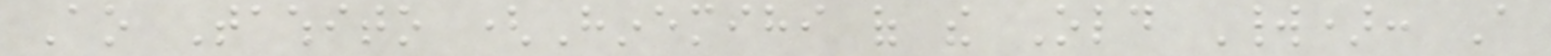Ao Tawhito (Hinemihi of the Old World): A
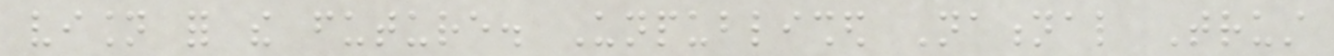vision for the future. Unpublished National Trust
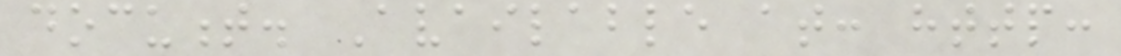document. Available at: http:
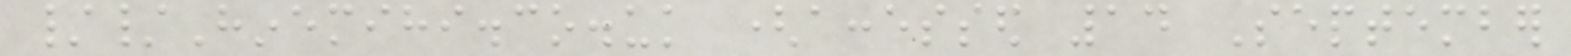//Hinemihi.co.uk (accessed 14 September
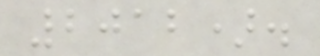2012).
